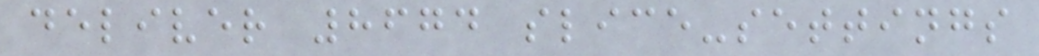deliver 8674 slice-settings
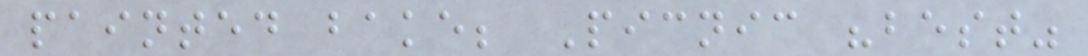painted bake; Picnic "best"
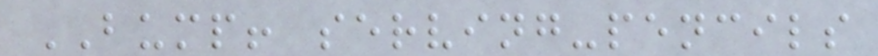BUMP! serving-pencils
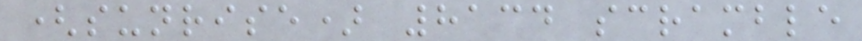(sunrise) 8134 scramble
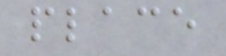place
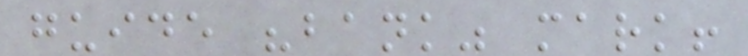guide "bank" mark!
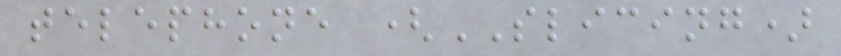telephone (SLICING)
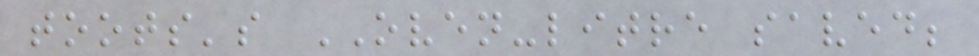toots's OVEN-litre saved;
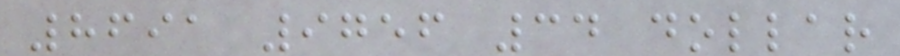8691 9756 34 dollar
